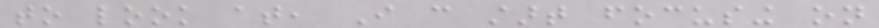to look at, I can start focusing on
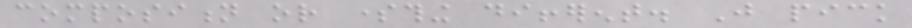composition or something different. Just pick
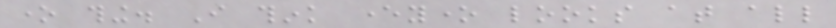one thing. I think everyone looks at all
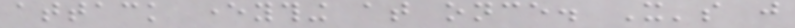attack everything at once. It's just
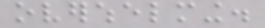overwhelming.
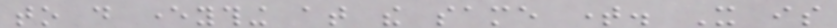to do everything at the same time. It is
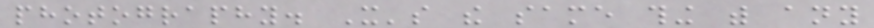photography. It's the same thing with any
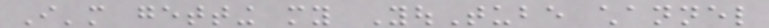I'm getting my YouTube channel
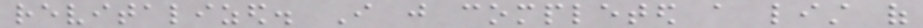revitalized. I just completed a list of
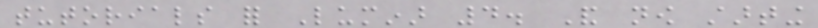tutorials for Luminar 4. And now starting
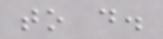to do.
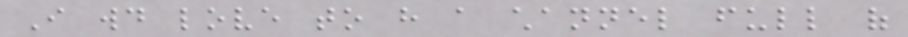I would love to have a channel full of
